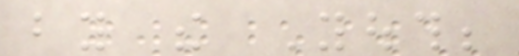by the Youth;
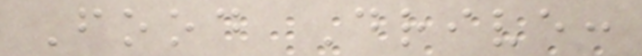Food Drive:
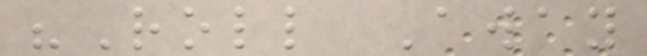"Roll Away
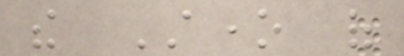the Stone of
